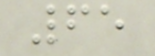65
